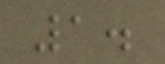1.
